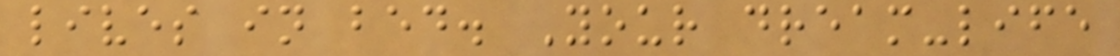lives in bed. Your dream-life
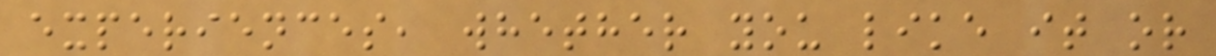experiences, whether you like it or
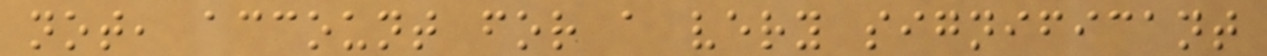not, account for a very significant
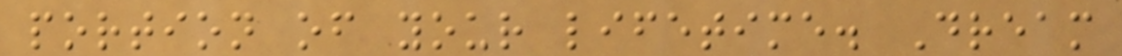portion of your lifetime. Dream
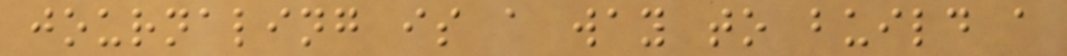journaling is a way to build a
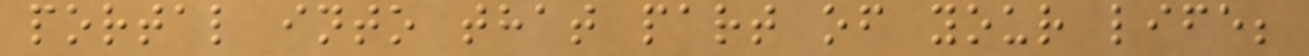portal into that part of your life;
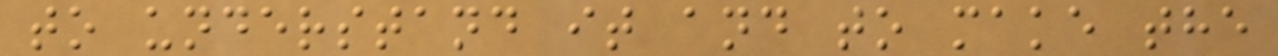to understand it and to make the
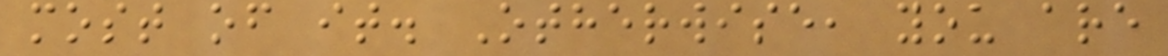most of it. Otherwise, you are
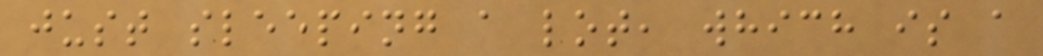just sleeping a lot, which is a
